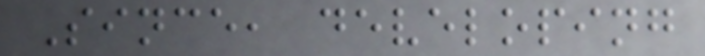Since, developing
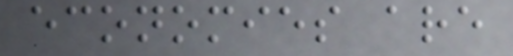economies are
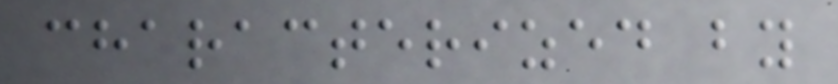characterized by
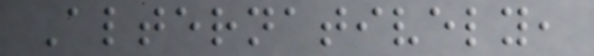Alternatively,
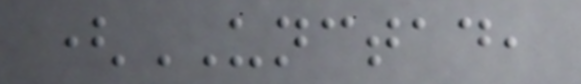(UNCTAD,
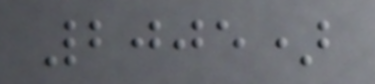2005)
